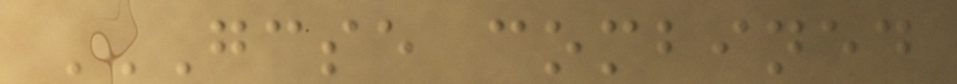GCSE COMBINED
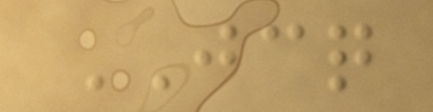JCQ
